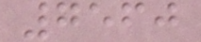7560
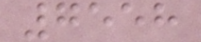7558
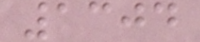1304
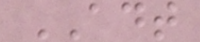ADT
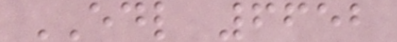EDL 6652
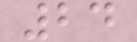24
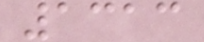1313
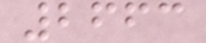2663
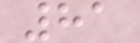81
